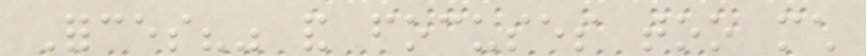Forces?" and focuses too much
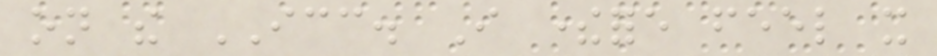on the ICC. I therefore feel it
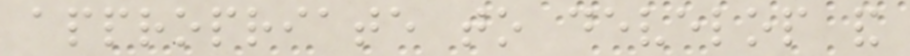appropriate to develop and
